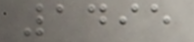1495
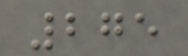275
